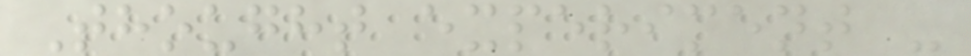Thought experiment -
